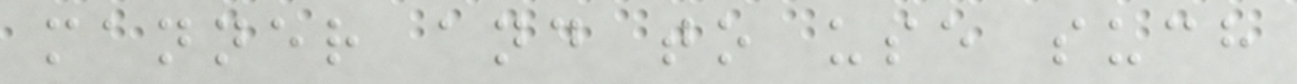manner and to use such
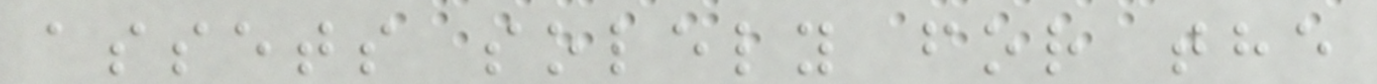assets solely for the
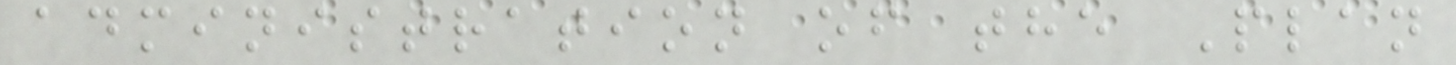administration of the Plan
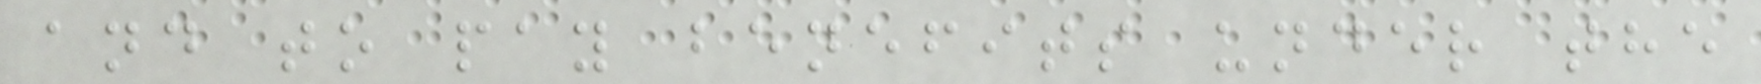and to pay benefits under the
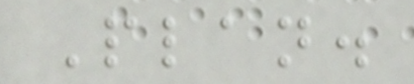Plan.
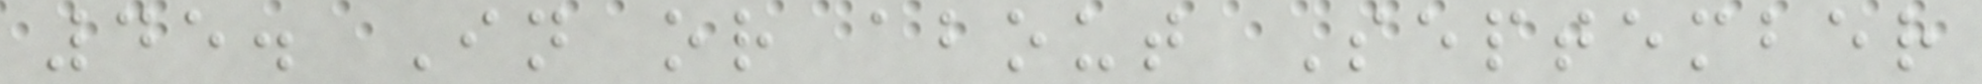45. In or about September
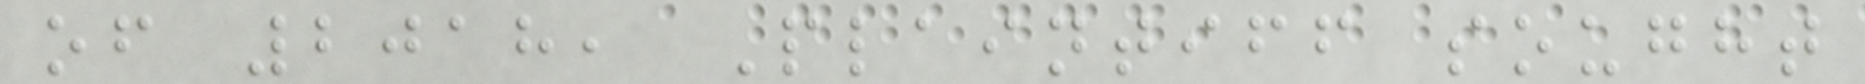of 2018, Plaintiff sought
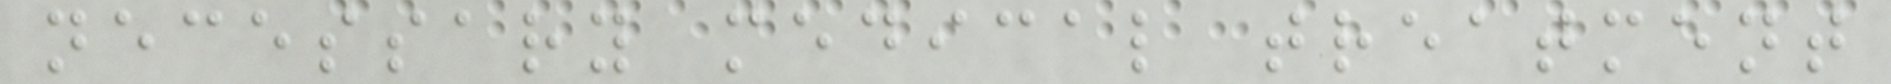necessary medical treatment
